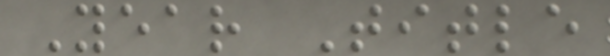Year Title
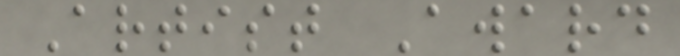Artist Award
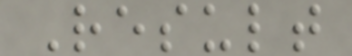Result
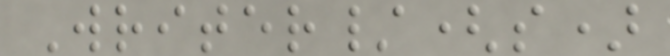Writer/(s)
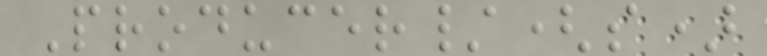Producer/(s)
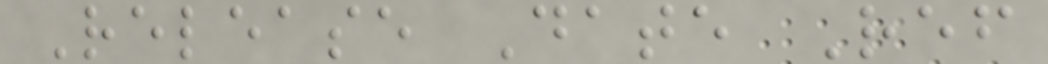Release Date Ref
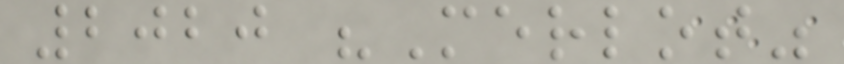2020 "Merlot"
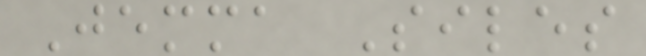Jemma Siles
